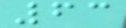63
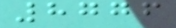8776
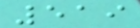519
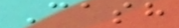Cash
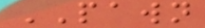PAWN
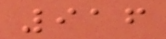916
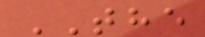THE
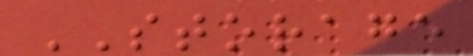STORAGE
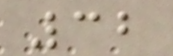32
